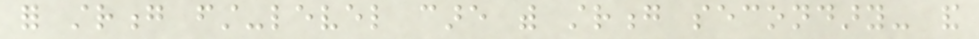for strong first-level care with strong secondary- and
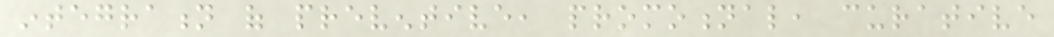integration of preventive, promotional, curative
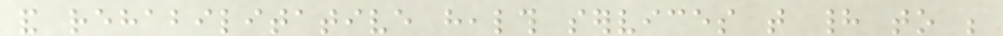and rehabilitative health services that had to be
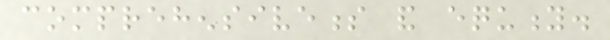comprehensiveness and equity.
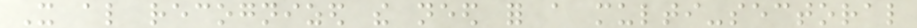It also recognized the need for a multi-sectoral
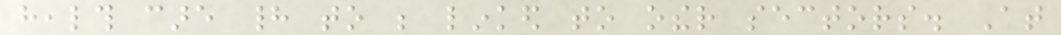health care had to be linked to other sectors. At
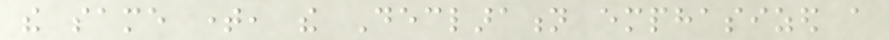the same time, the Declaration emphasized a
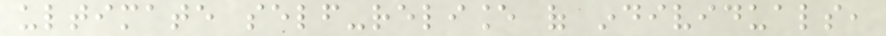ultimate self-reliance of individuals,
